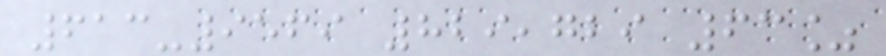613-9569 829,729 63%
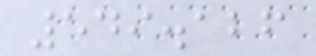549.126
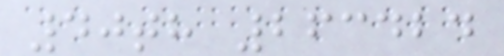40th 263424
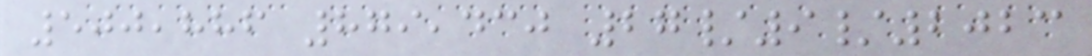500,886 879,430 27/9/2023
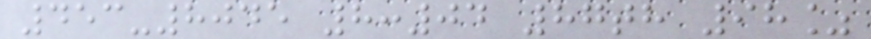453-8045 8:04 87th 98%
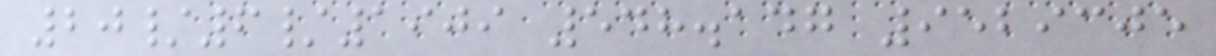20/6/1909 548.147 9529305
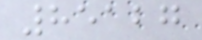85127
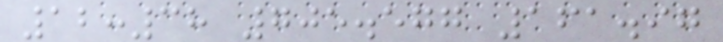12:38 705.577 161.97
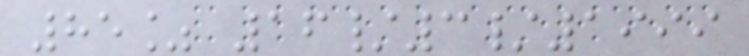85% 16/3/1999
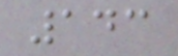143
